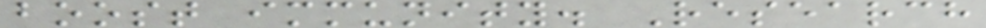boost immunity. Research
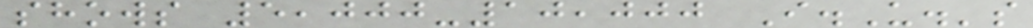shows 5,000-10,000 I.U.'s
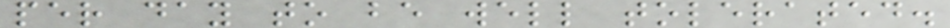per day to be well tolerated.
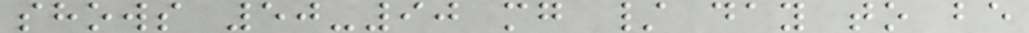shows 50-90 mg / day to be
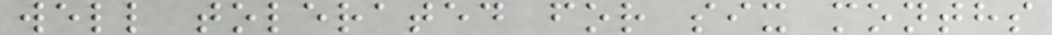well tolerated for six months
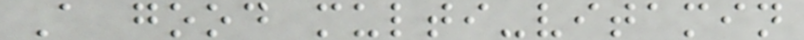A good multi-vitamin
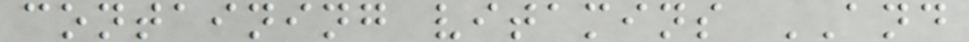containing vitamins AND
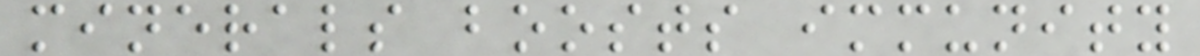minerals boosts immunity
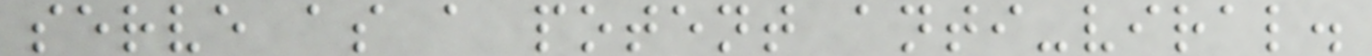serve as a potent anti-viral.
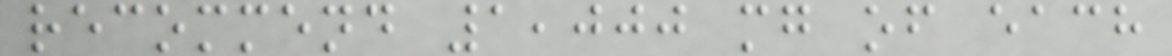recommend 1,000 mg of each
